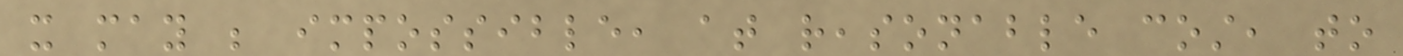it may be impossible, at reasonable cost, to
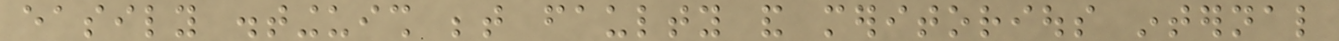easily distinguish between faulty and meritorious internal
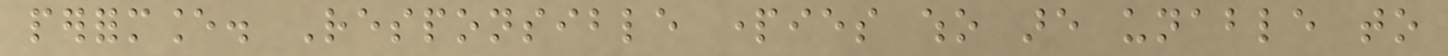performance. Responsible parties who are unable to
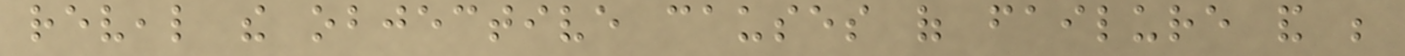reveal the objective causes of failure and be
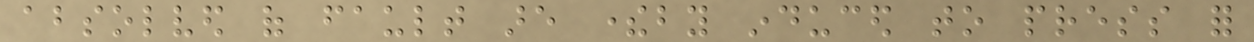absolved of fault are thereby induced to press for
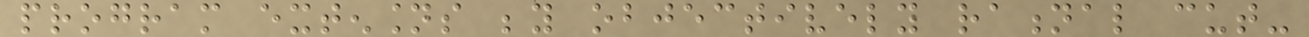program extensions beyond objectively rational cut-
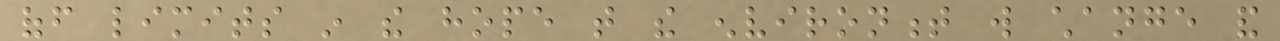off limits in the hope that the environment will change and
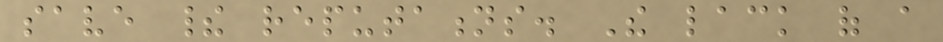save their reputations. The lack of a
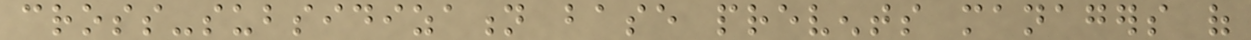cross-subsidization base prevents managers of
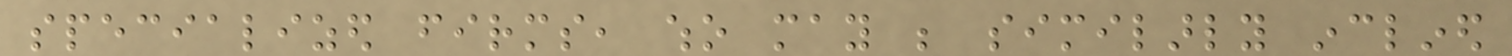specialized firms, who may be similarly inclined
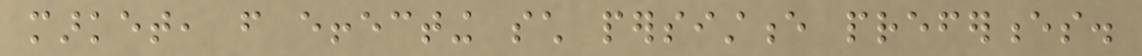market, from effecting such persistence preferences.
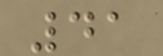41
